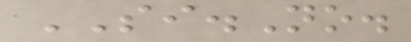SI.No.
